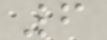6
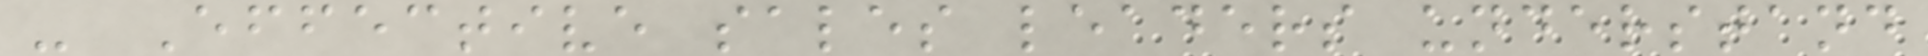- Effective sales leaders understand
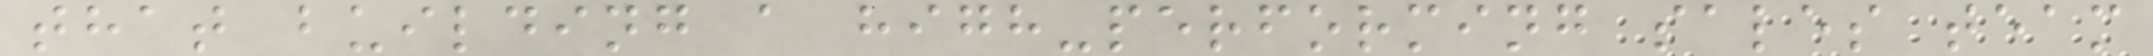that building a high-performing sales team
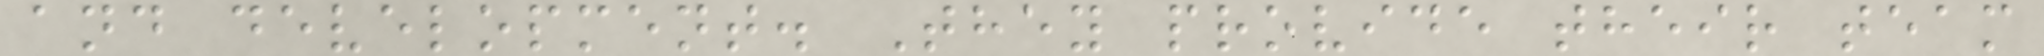and development. They provide their team
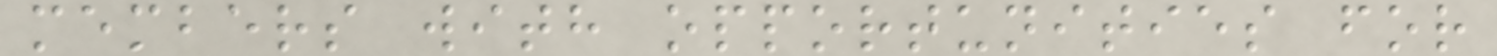members with opportunities for
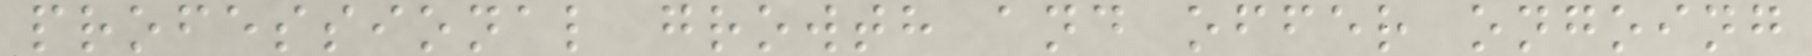professional growth and offer ongoing
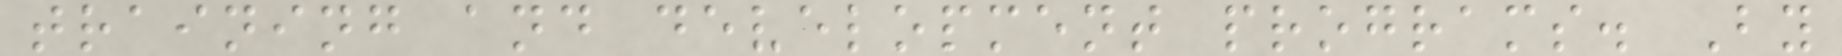training and development programs. By
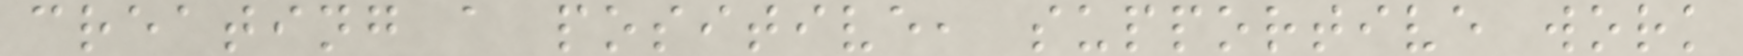creating a positive, supportive work
